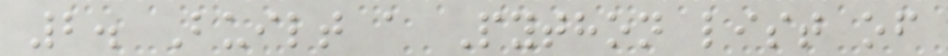2. Built a Python list of
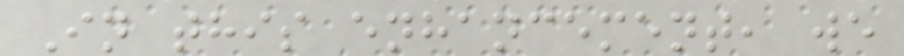In this enhancement, we
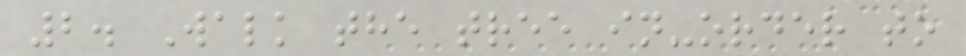2. Walk the tree in-order to
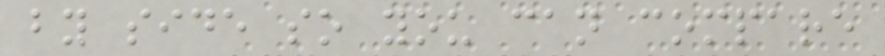by side so you can compare
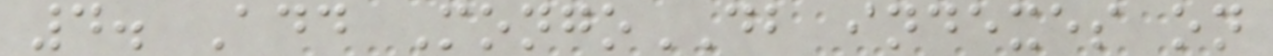4. Add MongoDB indexes on
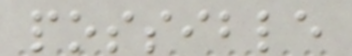possible
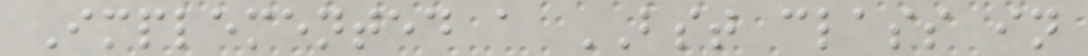Implemented a BST class in
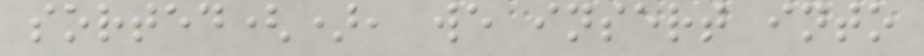sorted(), we insert into
